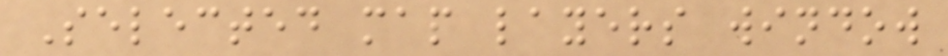Selected map layers window
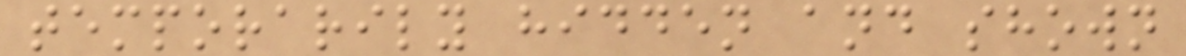temporarily hidden and shown
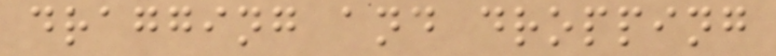dragging and dropping
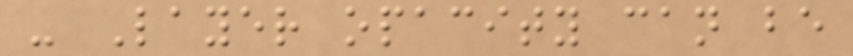- Layer opacity can be
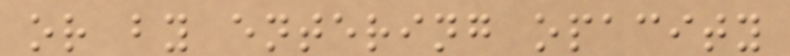or by entering opacity
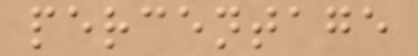percentage
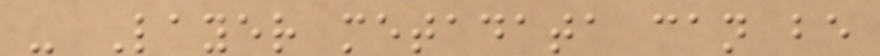- Layer metadata can be
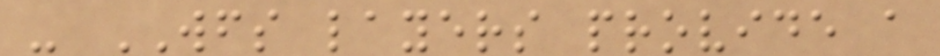- WFS layers provide a
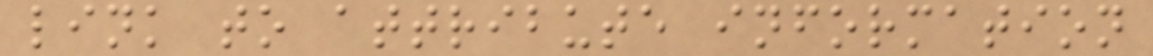link to attribute information
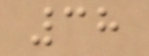38
